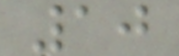10
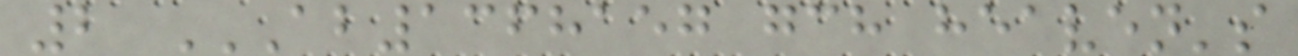2 AB1368157 GCH HEAVEN'S
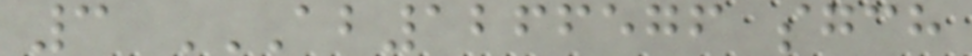3 AB1266576 SGCH
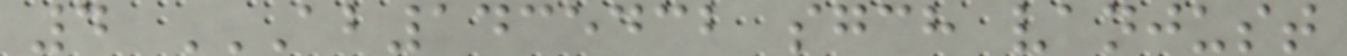4 AB1435432 SGCH VANJUST
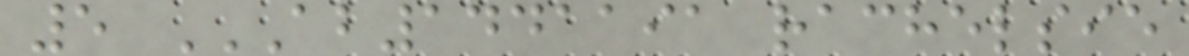5 AB1441191 RACHELSIE
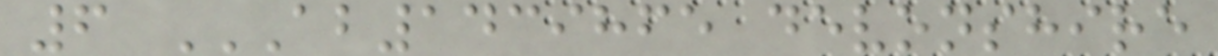6 AB1439865 DEVONSHIRE
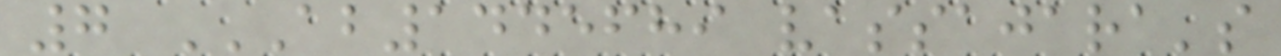7 AB1445689 VASSAJARA'S
